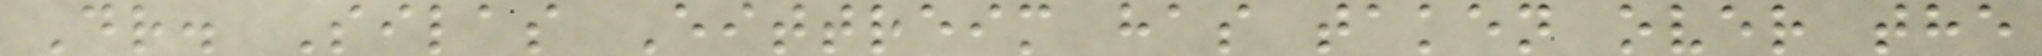Dr. Silas Eittreim has taken over the
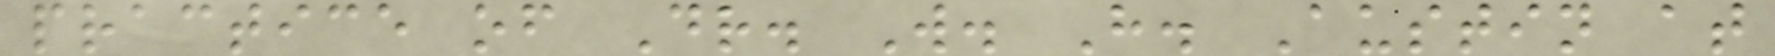practice of Dr. W. H. Austin at
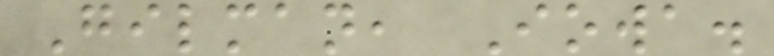Gilman, Iowa.
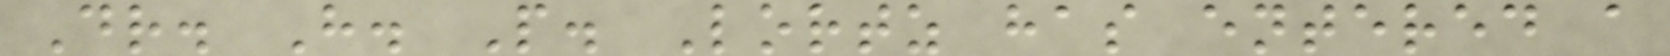Dr. H. P. Lortz has entered a
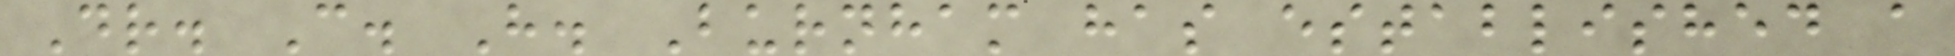Dr. C. H. Burnham has established a
